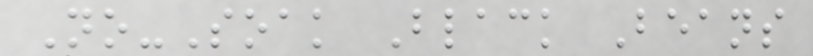No-Soak Black Beans
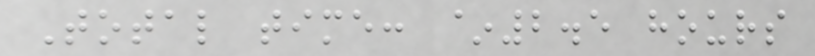Total time: ~2.5 hours
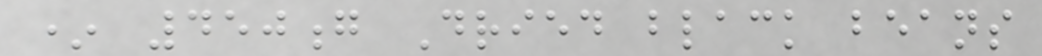* 450g Dried black beans
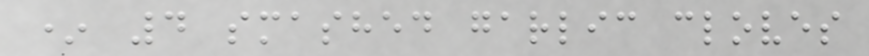* 4 smashed garlic cloves
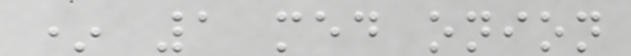* 1 med onion
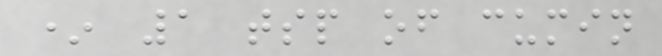* 1 tsp of cumin
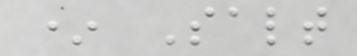* Salt
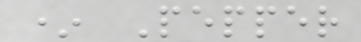* Pepper
